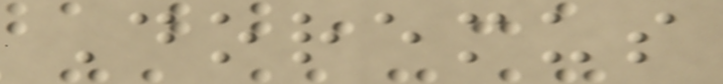Doremus
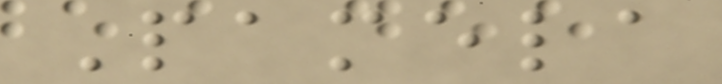Pamela
